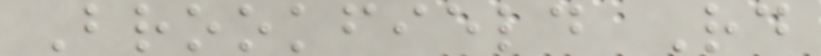Brookfield Rd
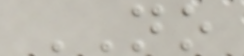NO
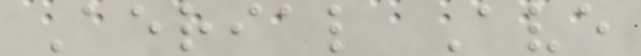Aerial Ave
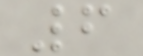6
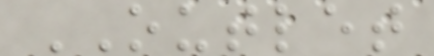OUTLET
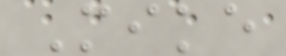Mike
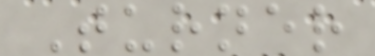Turner
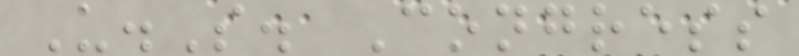U.S. Congress
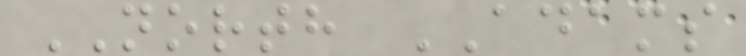NORTH ADAMS
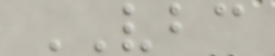VBC
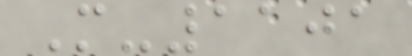M-1101
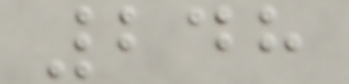248
